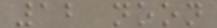12 noon
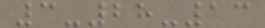3-28-13
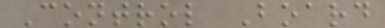Control Board
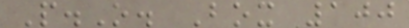P.O. Box 100
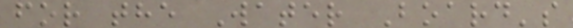for the Water Board's
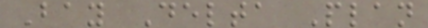Bay Delta Plan
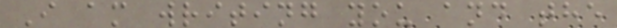I am writing you and the
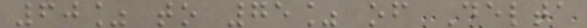60% to 75% of Delta
